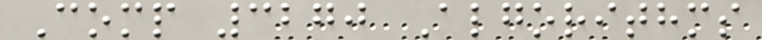Comp 3270 Algorithms
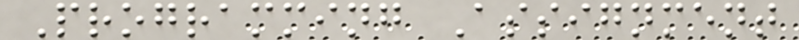Programming Assignment
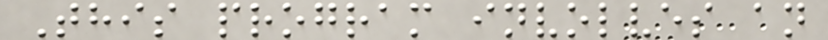This program involves an
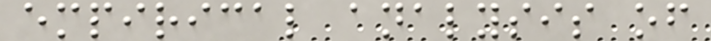empirical analysis of
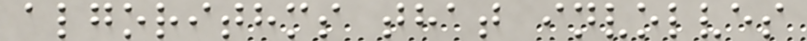algorithms that involves
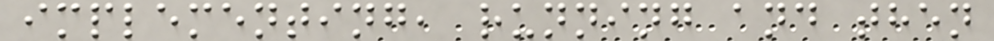implementing, running and then
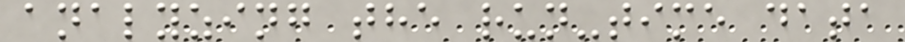analyzing the run-time data
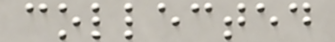collected
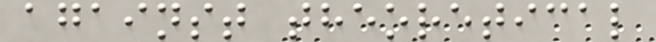against theoretical
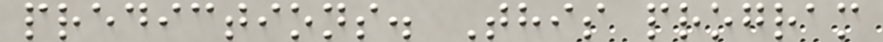predictions. This program
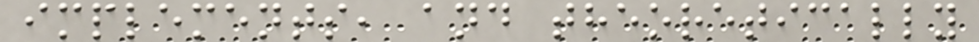implements, and theoretically
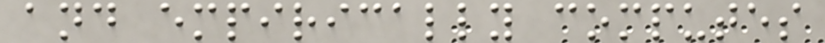and empirically computes
